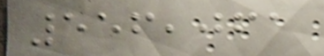556,061
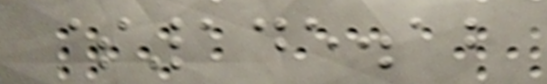$145.12
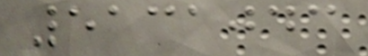5131043
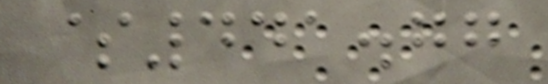$441.77
